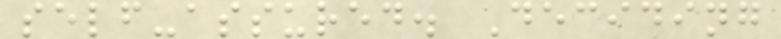self-assured. Deciding
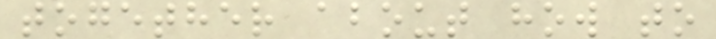together about how to
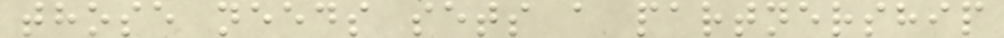those needs sets a partnership
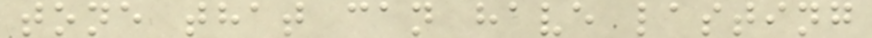tone that can have lasting
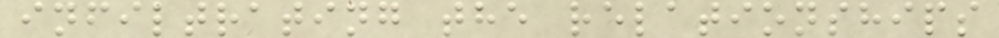infiltrating the relationships
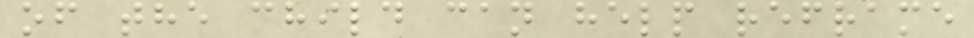of the child can help reframe
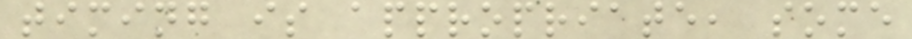timing is appropriate, some
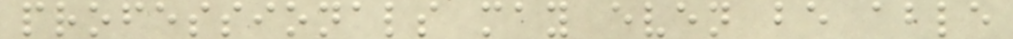professionals may even be able
